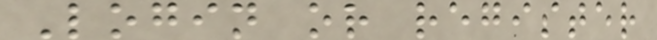Login or register
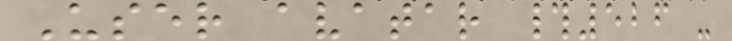User avatar #526 -
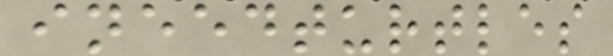ineedturtles
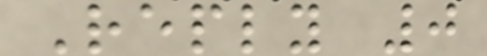Reply 0
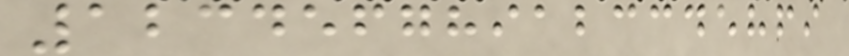123456789123345869
